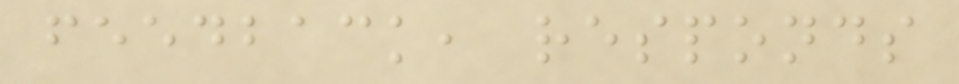feedback, responds
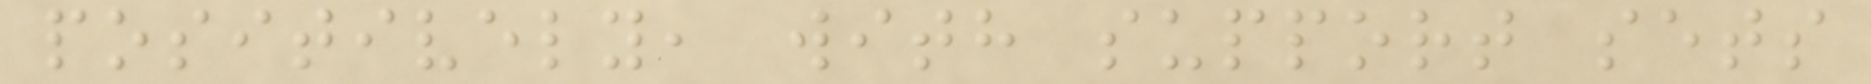positively, with support sets
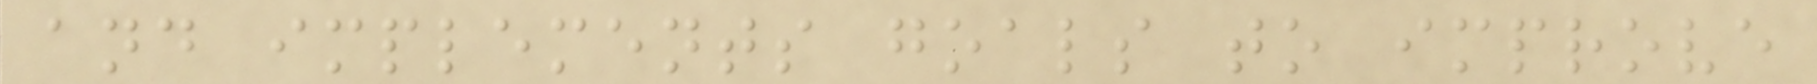and implements goals to improve
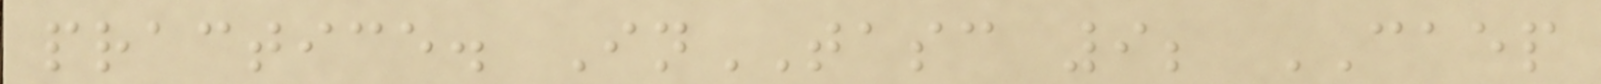practice. InTASC 9; CAEP
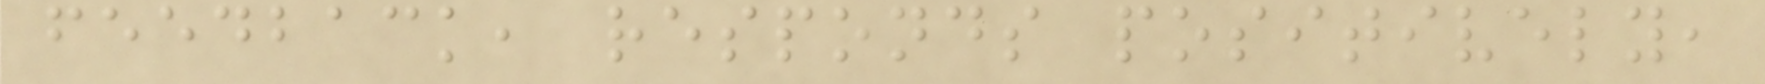feedback, responds positively,
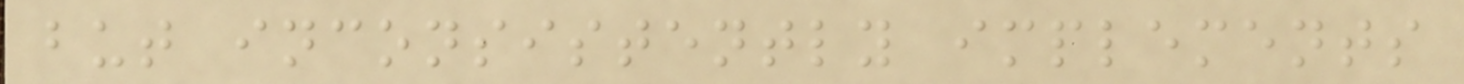but inconsistently implements
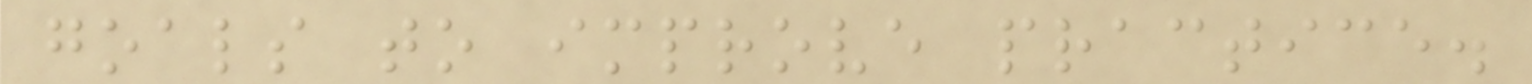goals to improve practice.
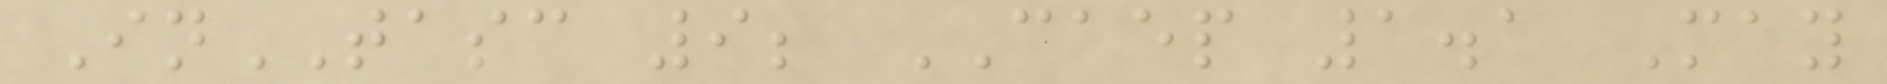InTASC 9; CAEP 1.1 May
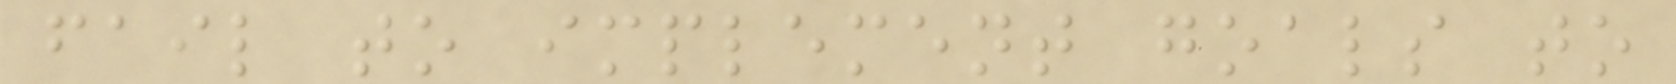fail to implement goals to
